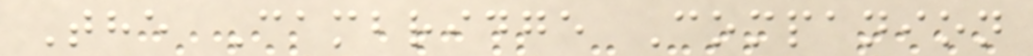The Cambridge Companion
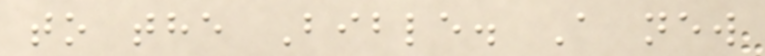to the Bible. A new
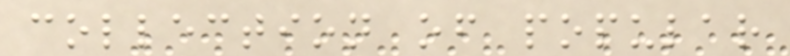collection of popular
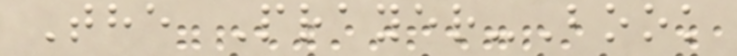The Prayer-Book
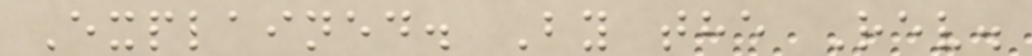Explained. By the Rev.
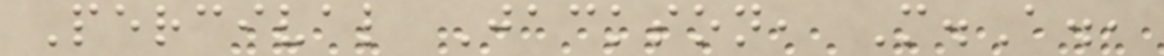Percival Jackson, M.A.,
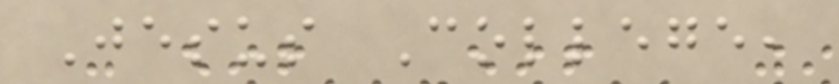Jesus College,
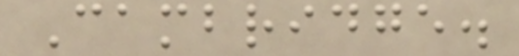Cambridge.
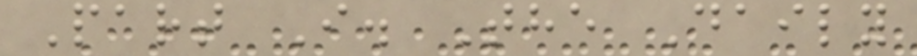Part I. The Daily
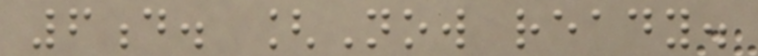6d. [Now ready.
